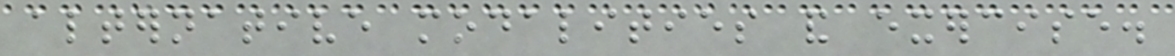alternative modalities and exercise.
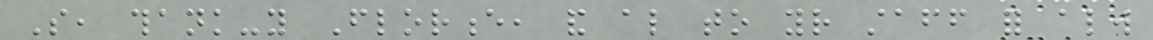So, thank-you Florence, and also to your staff for always
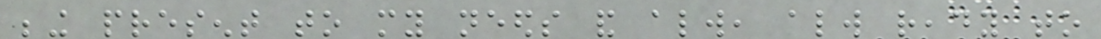being present to my needs and always, always ready to
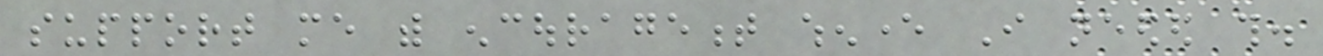support me with encouragement whenever I needed this.
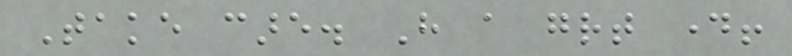Take care. Have a great day!
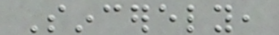Sincerely,
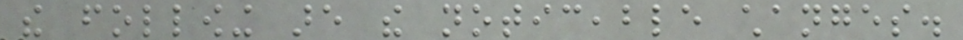the following are the noticeable changes.
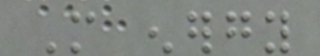More energy
